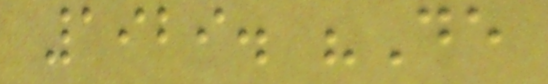1929. "De
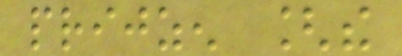prijzen [the
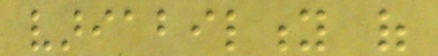variability of
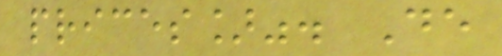prices]". De
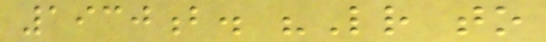1930b. "Letter to
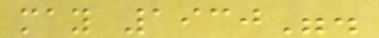may 1930".
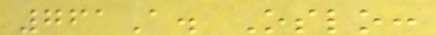761A. Oslo:
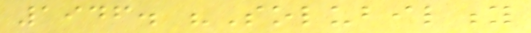1946. "Solubility
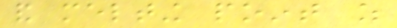and melting point as
